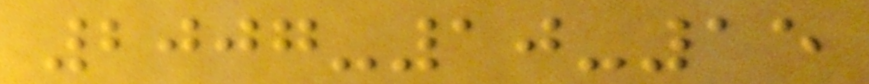2007-10-15
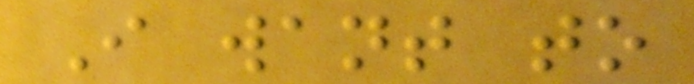I want to
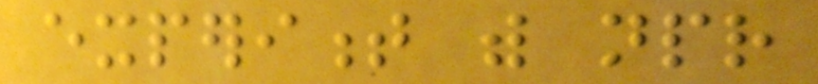experiment with npr
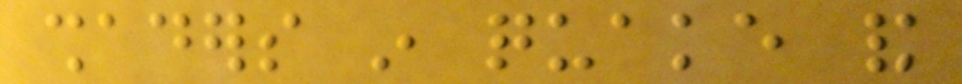shaders in quake and
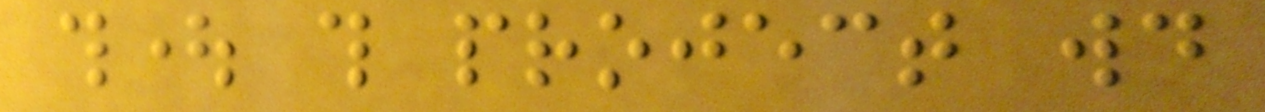thought this project would
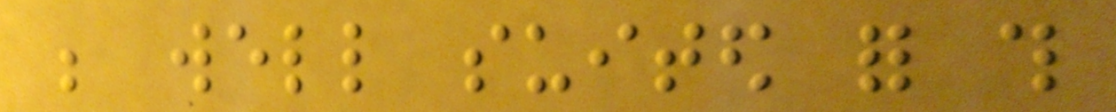be well suited for this
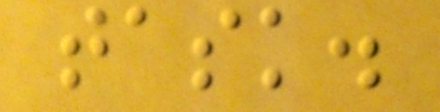task.
